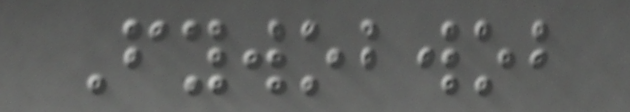Fywobwob
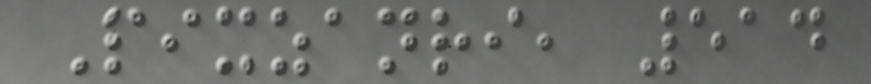Pixzanri, 514
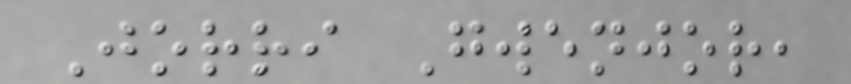Jorri Gwenjor,
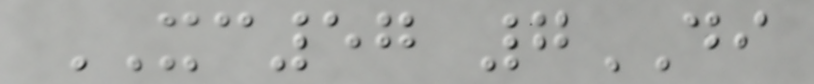XC57 7DI
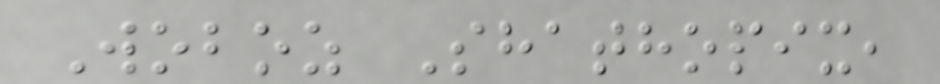Woboz Shathopix,
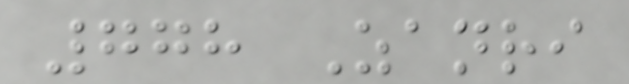778 Zanri
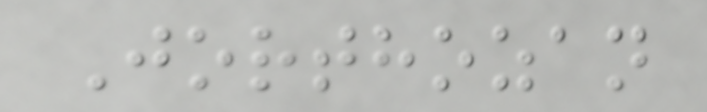Jorthozan
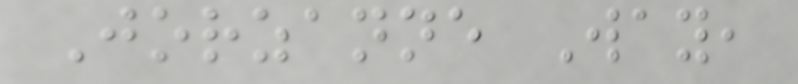Jorzanne Way,
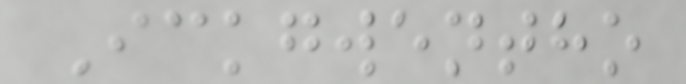Ickgwentho
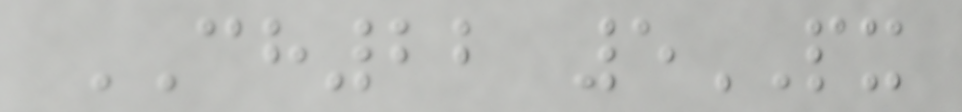CH22 5PX
